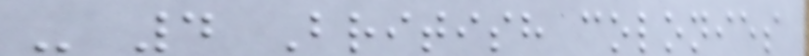- 4 British colonies
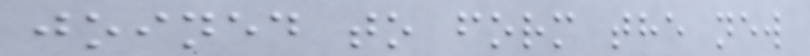joined to form the new
